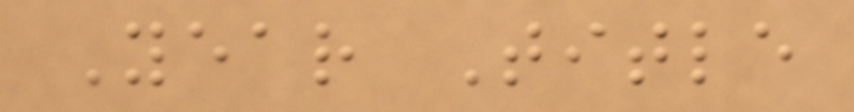Year Title
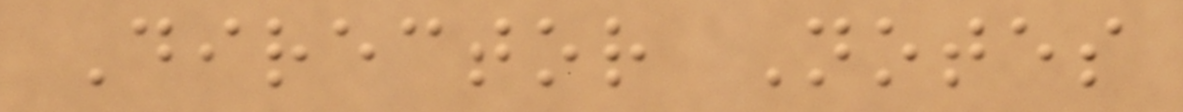Director Notes
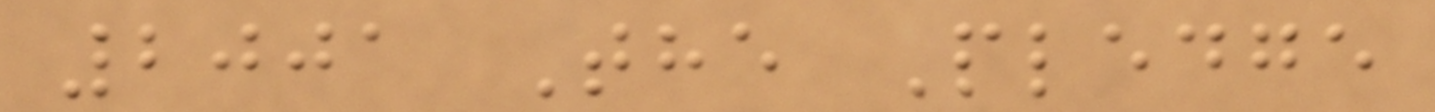2001 The Pledge
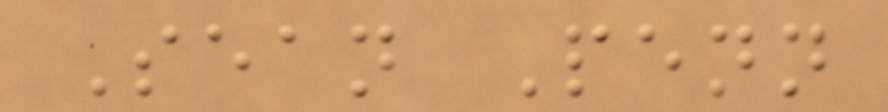Sean Penn
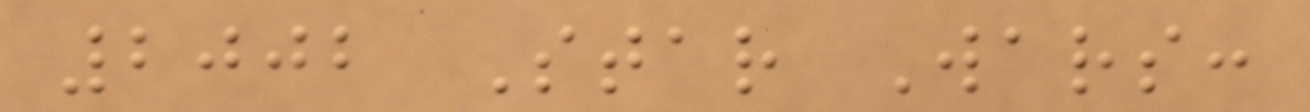2002 Star Wars:
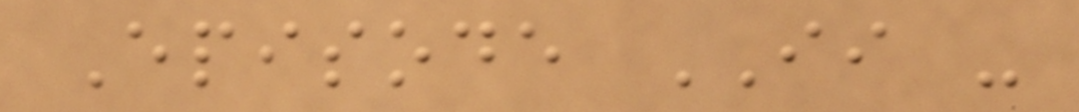Episode II -
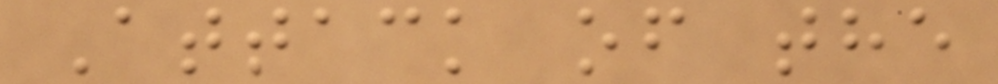Attack of the
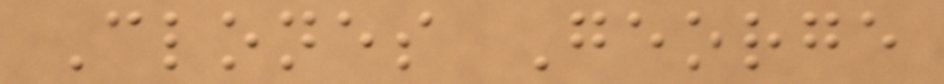Clones George
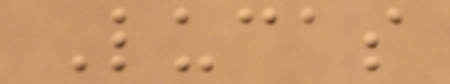Lucas
